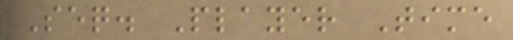Seq. Player Time
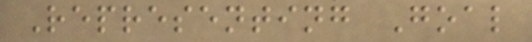Representing Goal
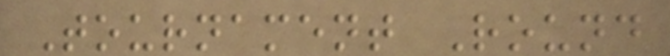Tournament Round
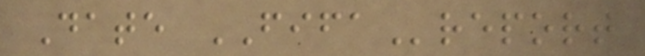Date FIFAreport
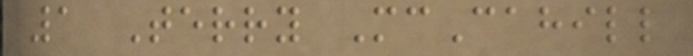1 Terry McCahill
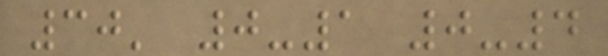30' 0-1 0-4
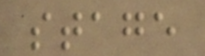stage
